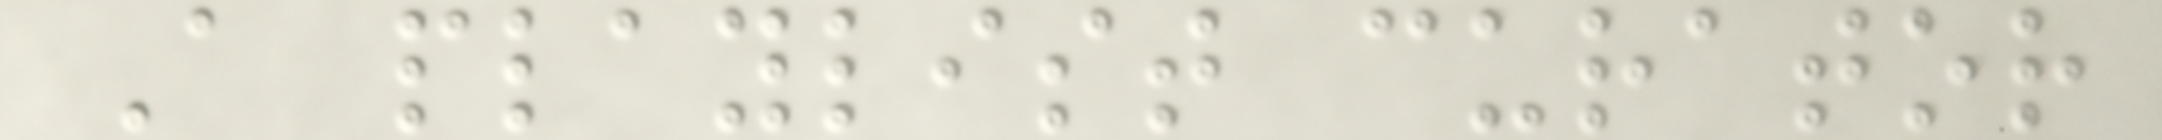A playlist curator
